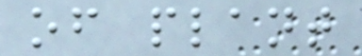of plant
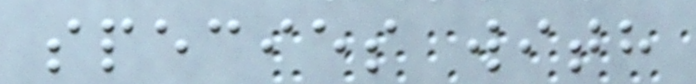species with
